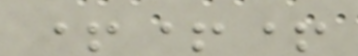+++
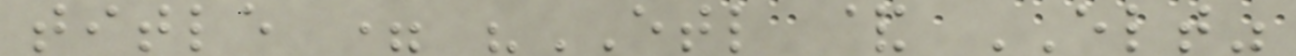title = "ETL & ELT"
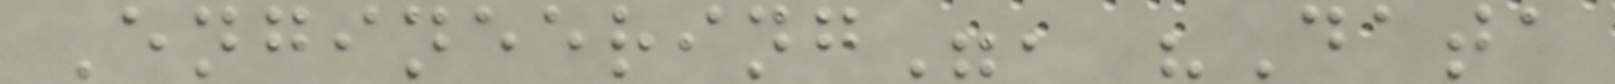Engineering", "Data
